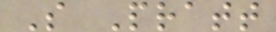S Pratt
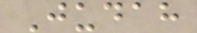Judah
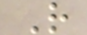R
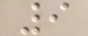9
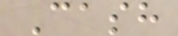Cash
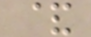&
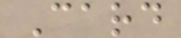Card
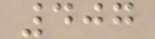407
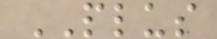PLUS
